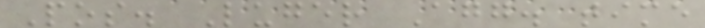Pos. Luger Agg. time
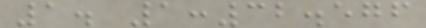1. 1:32.576
